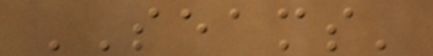SEAMS'
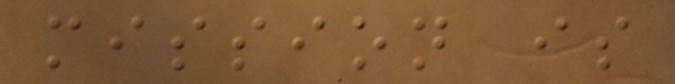mission is
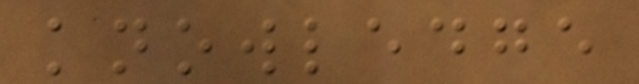knowledge
